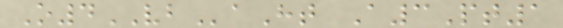O4VBaHt A3Pt1
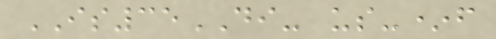IS35DI- us-*f
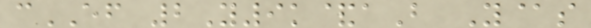cEF 2Y9k&aB Y@s
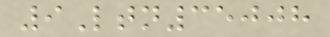9Ltn35008
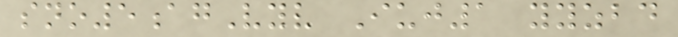sno5agVyv Iuj1 yyzbd
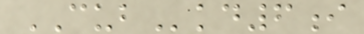CUBkd6i
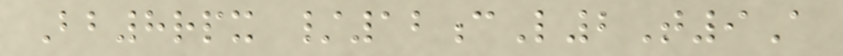Bb8rpx /12cL2T9A
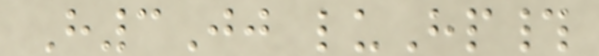H3Jj luHp#
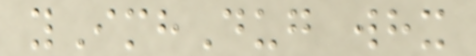yImhDug whx
